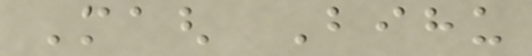Magh Bihu
